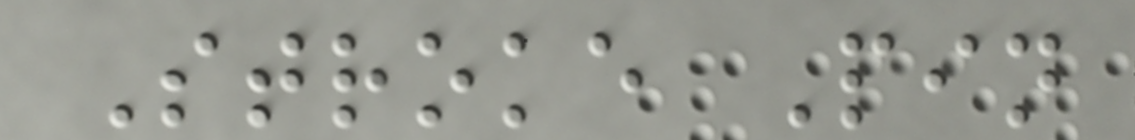Stroke Pin
